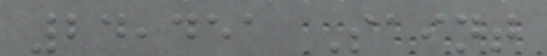24,451 Saint
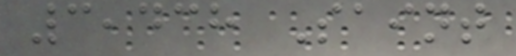3,438 Saint
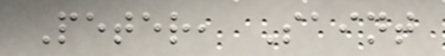Peter, Saint
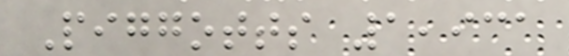Piggotts 1,931
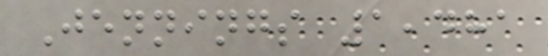Jennings 1,481
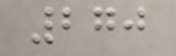270
